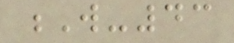W-43
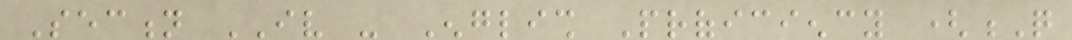Section IV - English Proficiency (Q
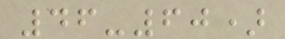46-60)
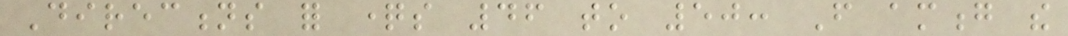Directions for questions 46 to 50: From among the
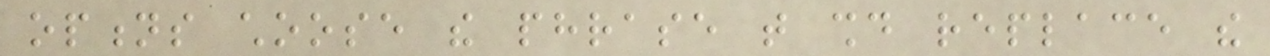options choose the phrase that should replace the
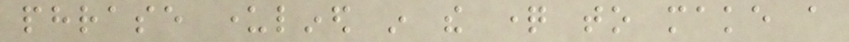phrase underlined in the question to make a
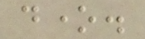done.
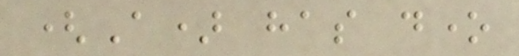(A) has done
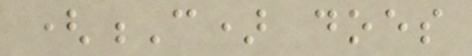(C) does
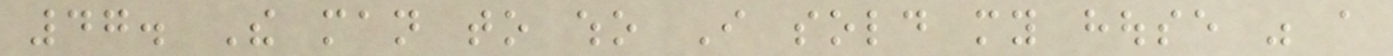47. The man to who I sold my house was a
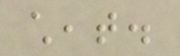cheat.
